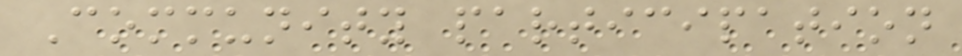Community participation
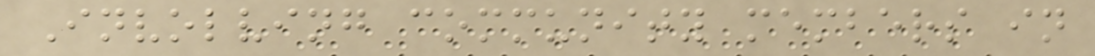Involving community members in
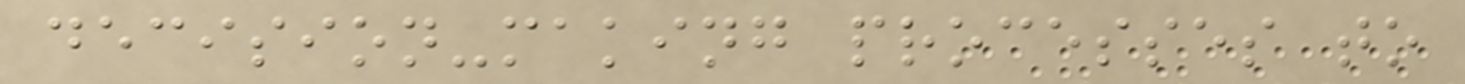decision-making processes to
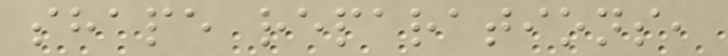shape reparations,
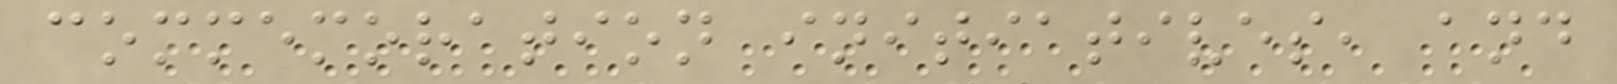commemoration initiatives, and
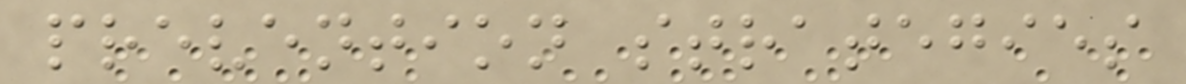prevention strategies
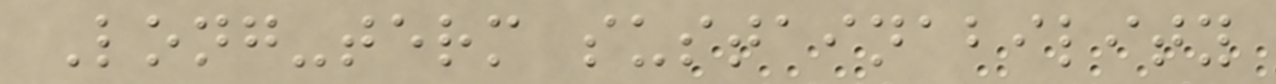Long-term sustainability
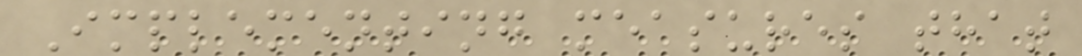Implementing measures that
